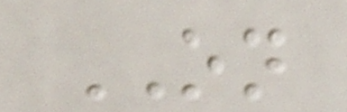ON
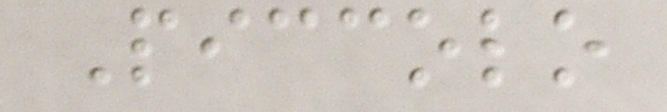Piccolo
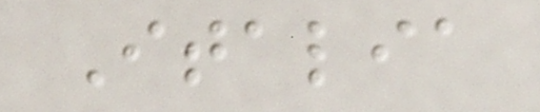Italia
